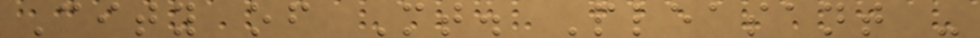City of Mt. Pleasant -
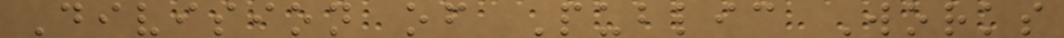Division of Public Works
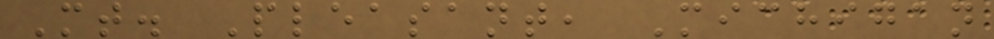Mt. Pleasant, Michigan
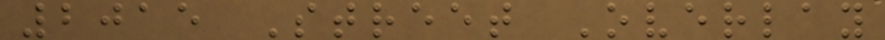2015 Street Overlay
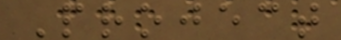Project
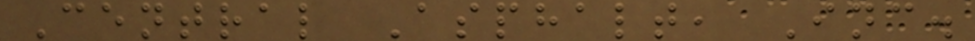Central Asphalt, Inc.
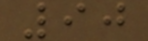90
